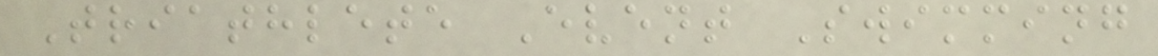Triathlete Event Swimming
